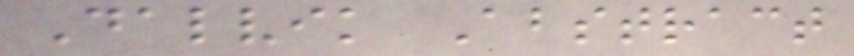Dalvik Abstract
